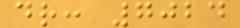dr: 7024
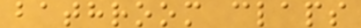bathroom claps
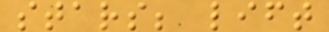stars; lift
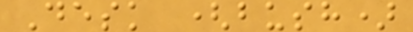Desk (bush)
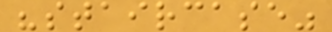"staircase"
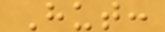Hut:
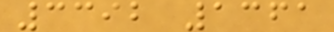3392 1361
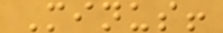Minus!
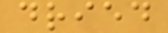dried
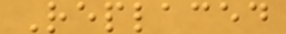Replaced
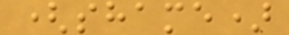(shame)
